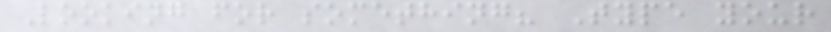Looking for something? Type your
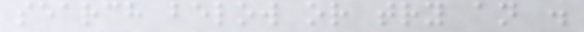search below or try an .
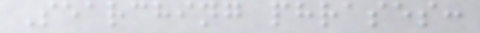Searching phrases:
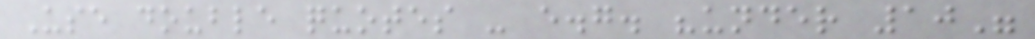Use double quotes - e.g. "under 10"
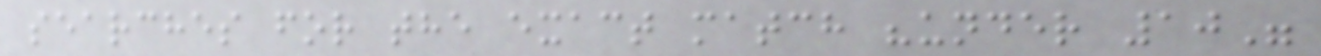searches for the exact match "under 10"
